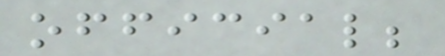official;
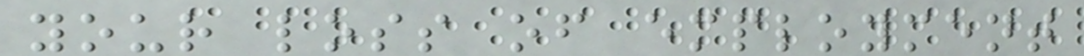your loss of employment
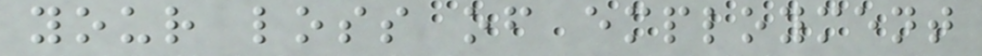your loss of employment
